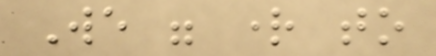We were right to
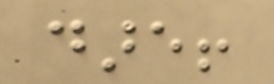dare!
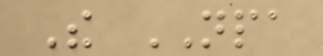The NPA
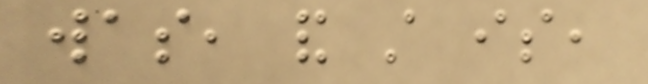was, and still is,
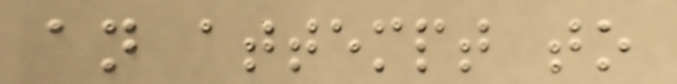an attempt to
